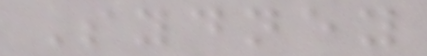Sydney
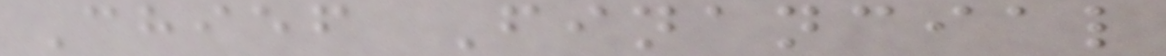Chief Financial
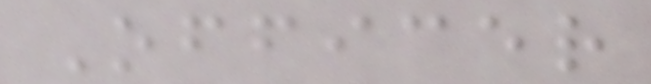Officer
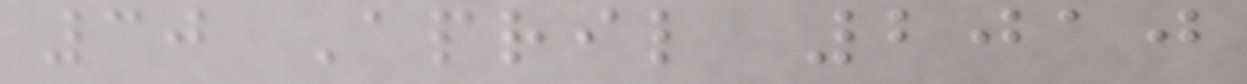30 April 2010
